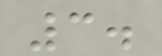3.
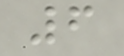6
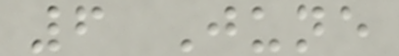6 June
